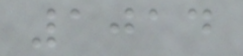1014
